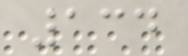134
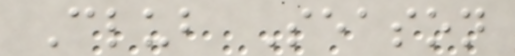Club Season
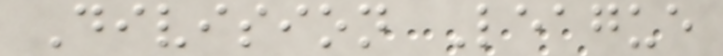Division League
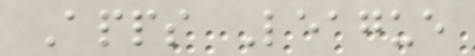Apps League
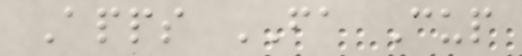Apps FA Cup
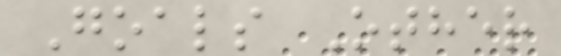Goals Other
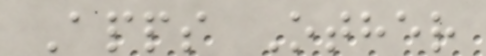Apps Other
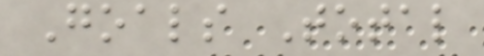Goals Total
